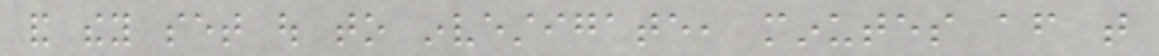and they set out to investigate, minutes after that
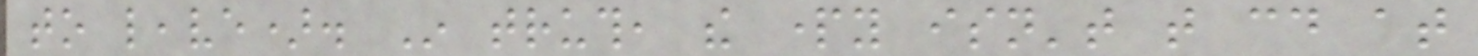to leave). In truth, the party isn't that could at
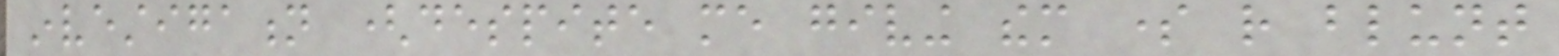investigation (despite me giving them some rather blunt
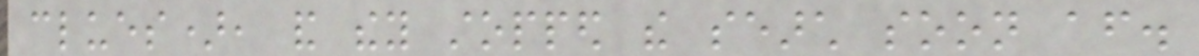clues), and they stopped the search soon after.
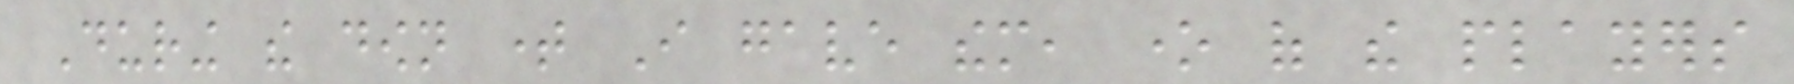During the down time I gave them, one of the players
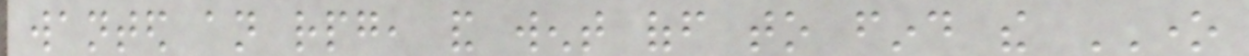wanted an rpg, and went off to find the ONE
